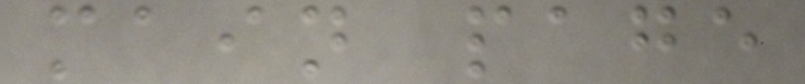main page
